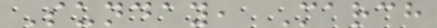Sunday, March
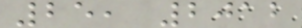25, 2012
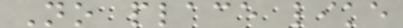No place like
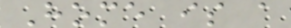Home is a
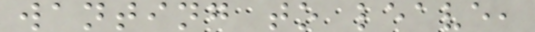wanting to leave,
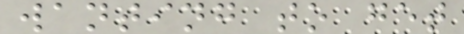wanting to get
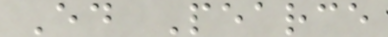Ed Pearce
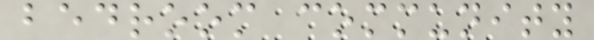bedroom community
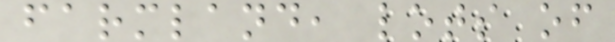farmland, lots of
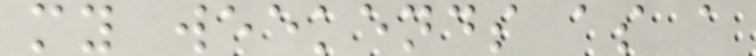my weekends as a
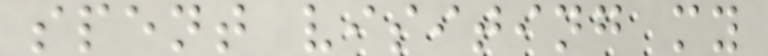spent visiting my
